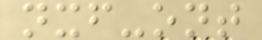nxf-ont
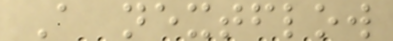A nextflow
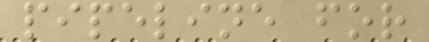pipeline for
